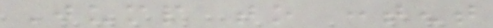Jump to content
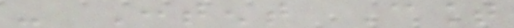- Content Count
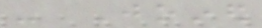- Joined
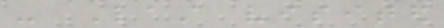- Last visited
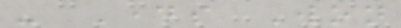- Days Won
